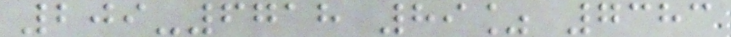209-6718 89% 7383
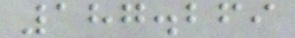187.269
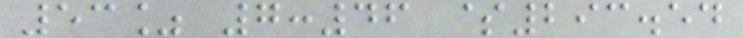53% 7:46 $293.54
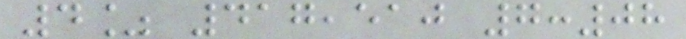4% 417,510 7:08
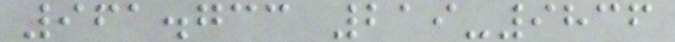961.733 219-9836
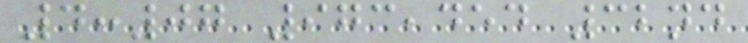4:07 973,454 32nd
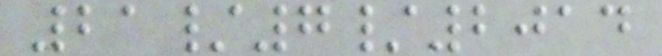21/7/2014
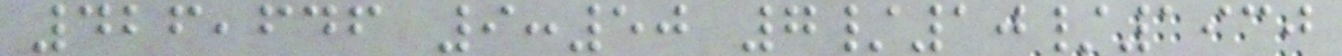426,646 9:50 7/10/1930
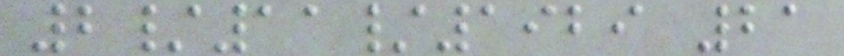2/11/1929 21
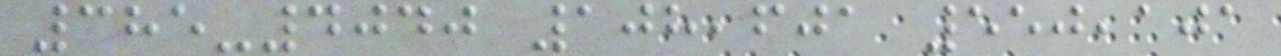385-4040 108,601 550,101
